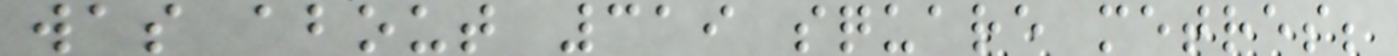was about 319 square metres;
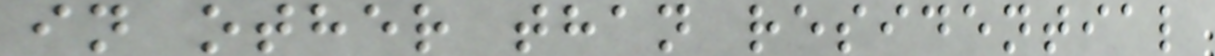in other than residential
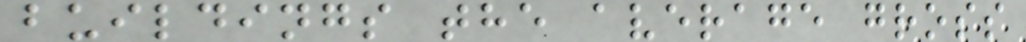buildings the average gross
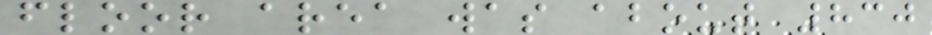floor area was about 830
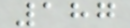187
